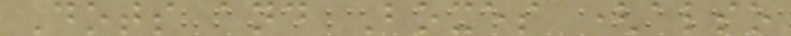Dots and Boxes (also
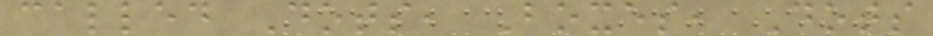called Dots, Boxes, Dots
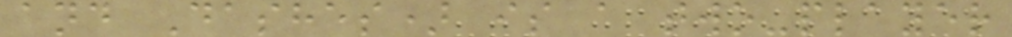and Dashes) is a two-player
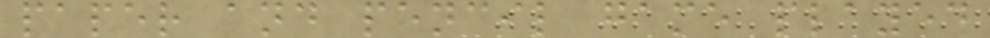paper and pencil game played
